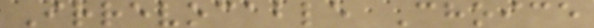Irrevocable Choice
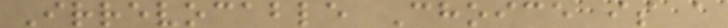Irrevocable Choice is a
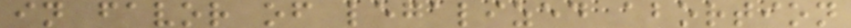in favor of legalized abortion
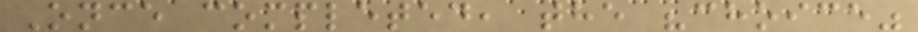Once completed, the "choice"
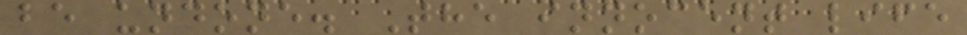be undone. The innocent life
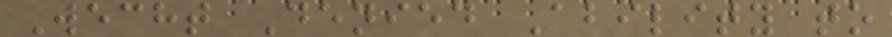Wecht Denied Ability to
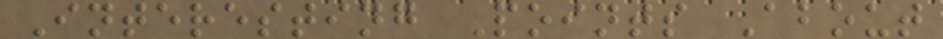Interesting Points About
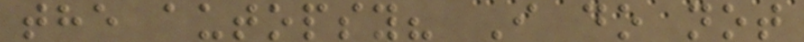the autopsy? I do not
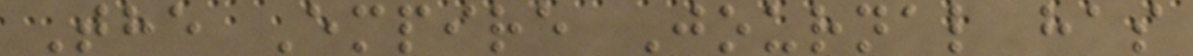The Empire Journal has
